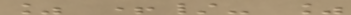% +/- %
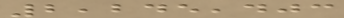2,245,403
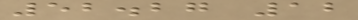52.27 12
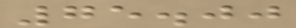75.00
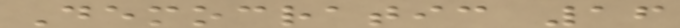Democratic 16
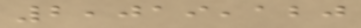2,019,120
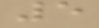5
